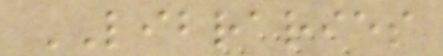LIBRARIES
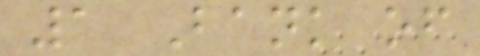1 Bank of
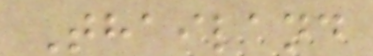Thailand
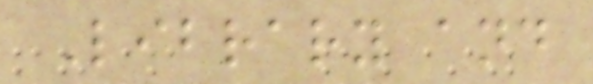Library and
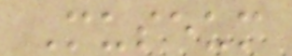Museum
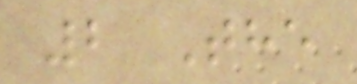2 The
